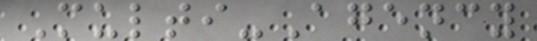Multi-Agency
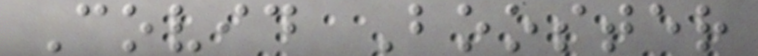Covid Booster
